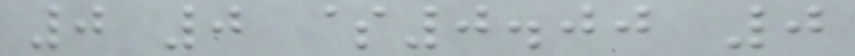0 0 $0.00 0
